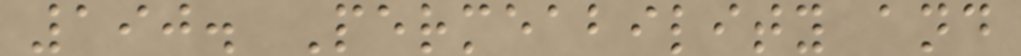190. Permeability and
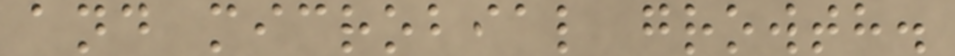and microbial growth.
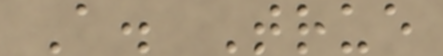A. True
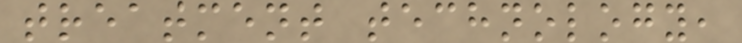treatment technology,
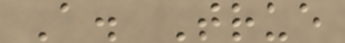A. True
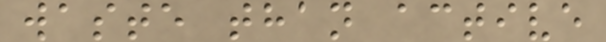waste than active
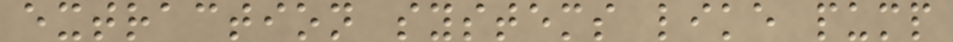extraction systems like pump
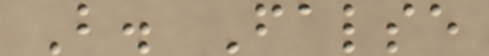B. False
